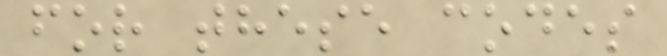for these codes
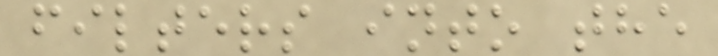filters into the
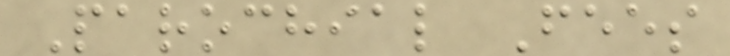Parochial Fees
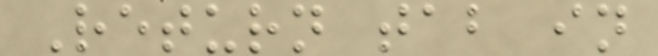Return tab in
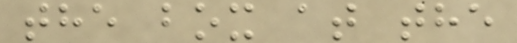the box at the
